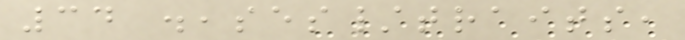34 diseases/traits,
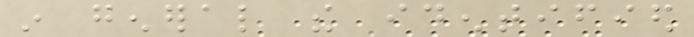in general the identified
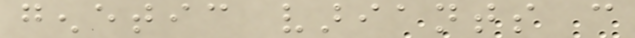genetic variants can
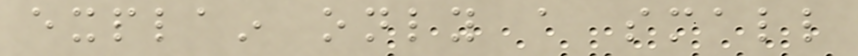explain only a small
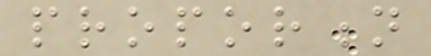proportion
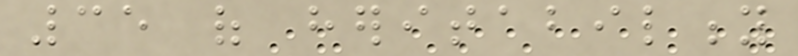35 of heritability
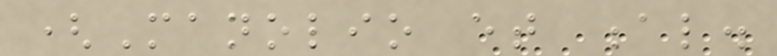(Manolio et al.
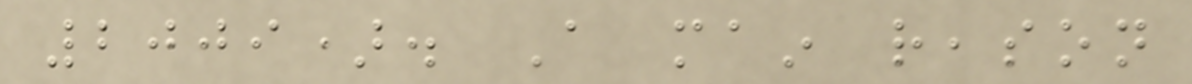2009). A main reason
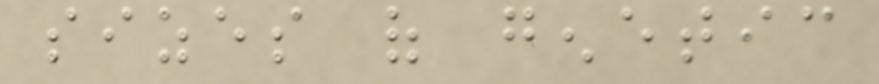sizes of genetic
